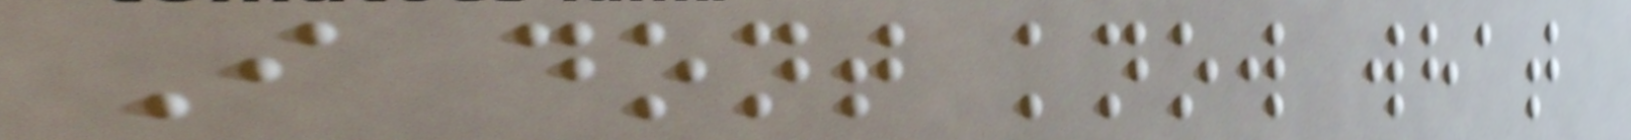I dont know what
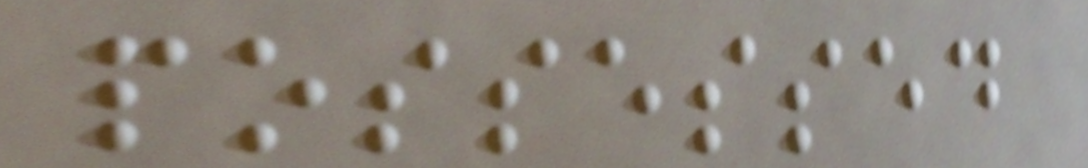possessed
